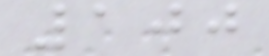100
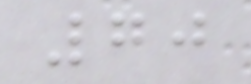70
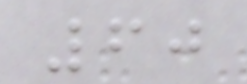60
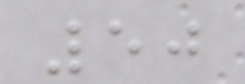50
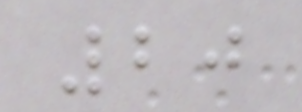20
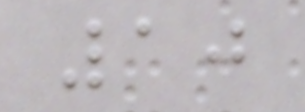10
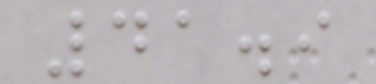41.9
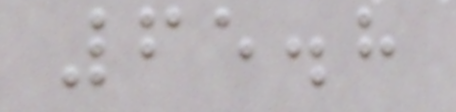65.8
